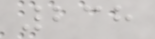238
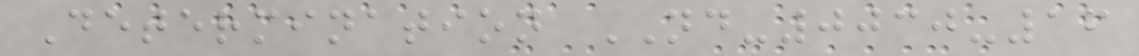Determination ND-0030-16
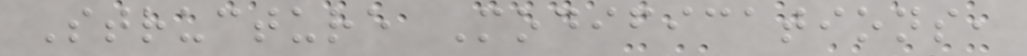Structure Modifications,
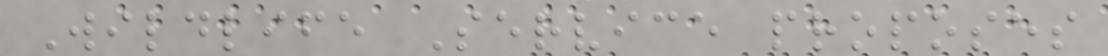Wildlife Service proposes
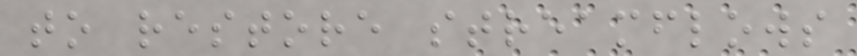to restore streamflows
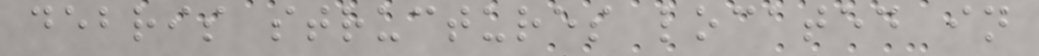debris structures located in
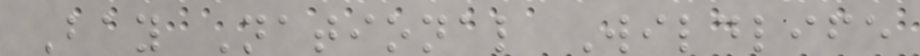Bay National Wildlife
